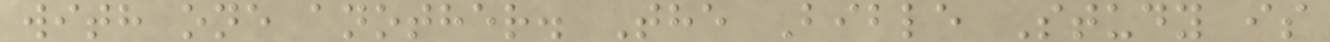with one another. The Bible Study is
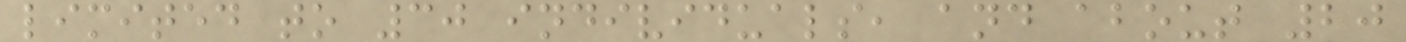limited to 30 individuals, and about 20
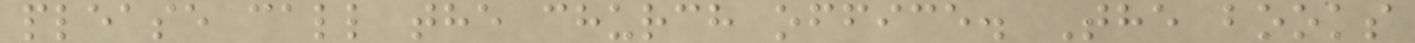please call the church office. The books
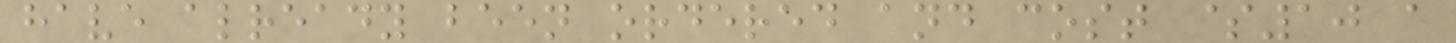have already been ordered and cost $10 a
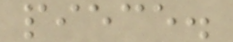piece.
